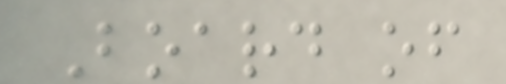Board of
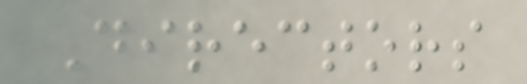Directors
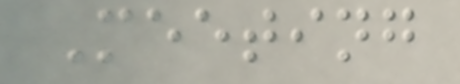Meeting
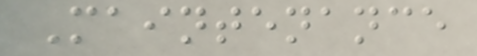Maintenance
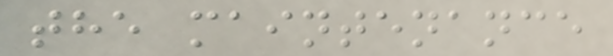the maintenance
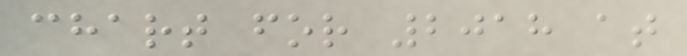chart for 2018 at
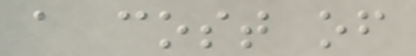a cost of
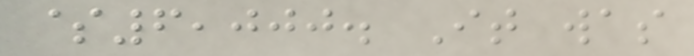$6,000. It was
